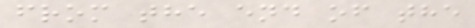from the end of the
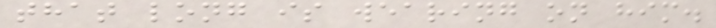that long is wearing on him.
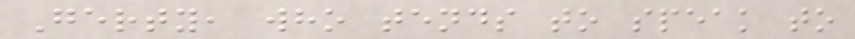Gerty, who tends to speak to
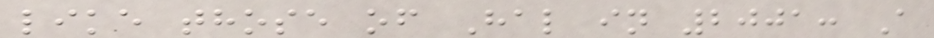like those of Hal in 2001: A
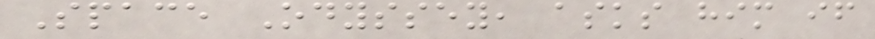Space Odyssey, asks him if
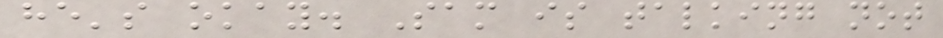he's okay. Sam is talking not
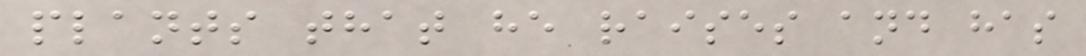plants that he raises and has
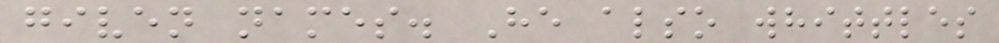given names. He also whittles
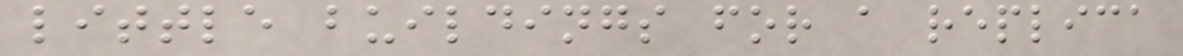little buildings for a replica
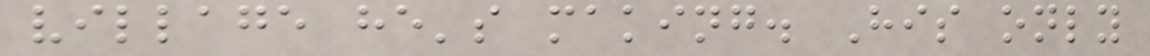village he's making. His only
